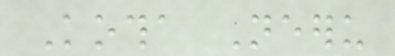Kotha Neeru
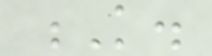K.
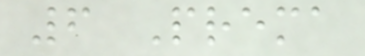6 Prema
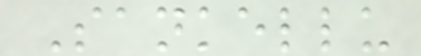Sankellu
